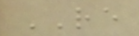RE
